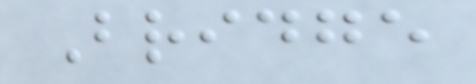Bridge
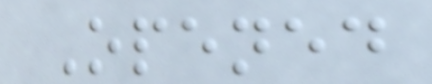Opened
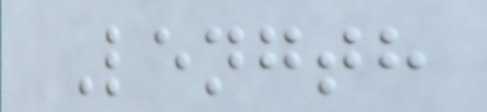Length
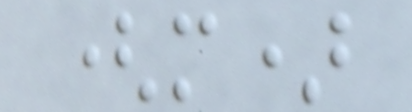(m)
